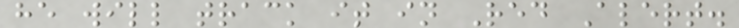he will track it in Red Alert.
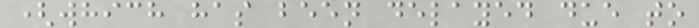(which has been delayed due to
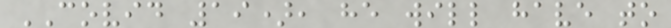COVID 19), he will have to
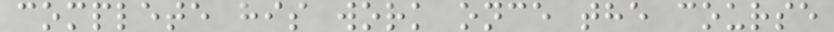complete his work once the course
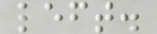left.
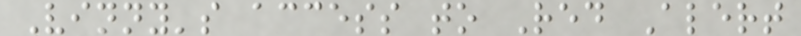Vinny's access to Red Alert
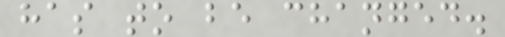has to be changed.
